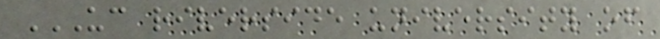UC RIVERSIDE UNIVERSITY OF
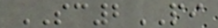SC2PI
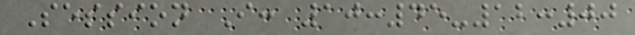Session I: 10:45-12:00
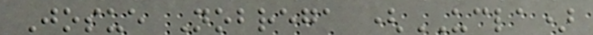Josue Nobrega (UCLA)
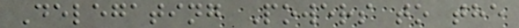Delegating Powers to the
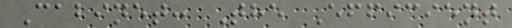Cabinet: The Efficient
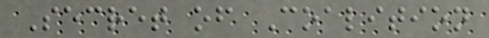Secret of Coalition
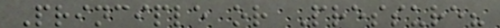Principle or Pressure?
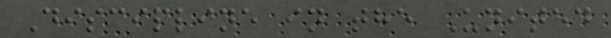Discipline in the United
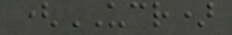(UCR)
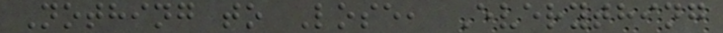Nothing to Lose, Everything
